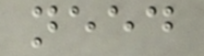need
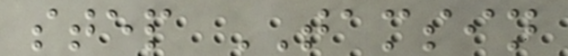step TAMSIN
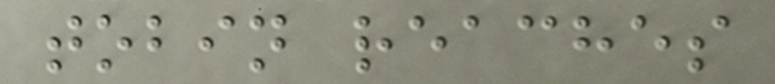tobin reaches
